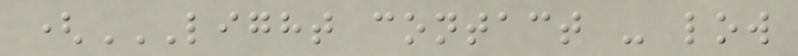(LIGHT CONTACT - LOW
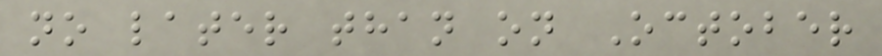no later than on October
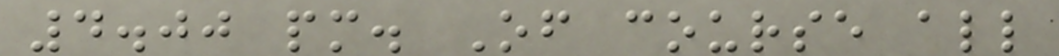4.00 pm. Of course all
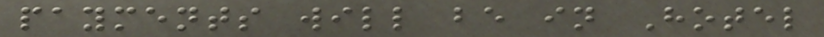payments will be in Hotel
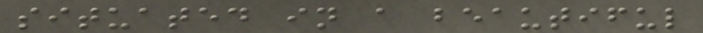situated in a beautiful
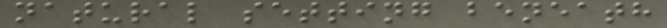natural setting beneath
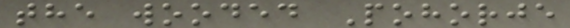the wooded Pohorje
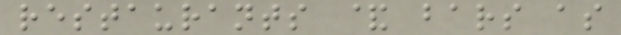restaurants & bars as
